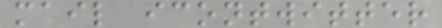mail icontwitter
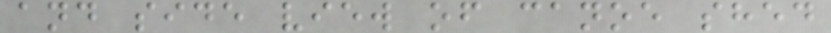and side view of canoe shed
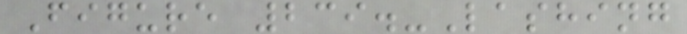Figure 239.-Lashing
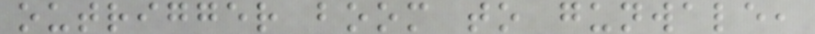outrigger boom to gunwale,
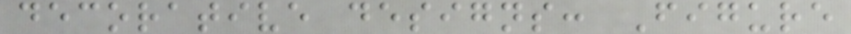decorative designs: Figure
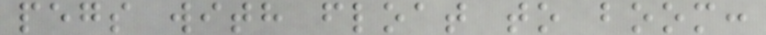pegs with float to boom:
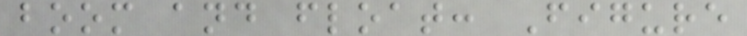boom and float: Figure
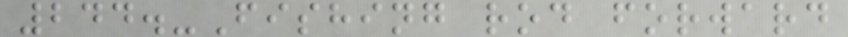244.-Fishing rod forward
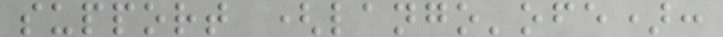support (lango'ofe):
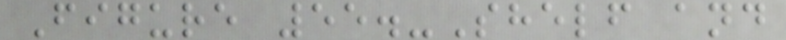Figure 55.-Shelf and
